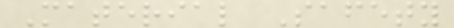Material Safety
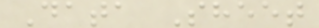Data Sheet
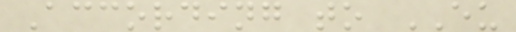According to EU
